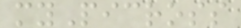myPicross
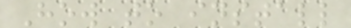How to install
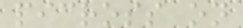picross on
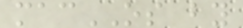macOS by
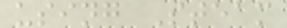using Steam
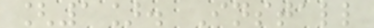[1]. Install
